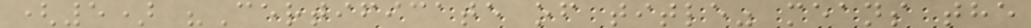(5) "Certificate of title" means the
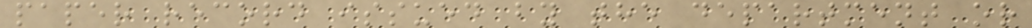paper record issued by the department or
